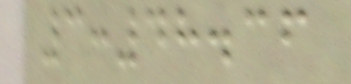3:48.36
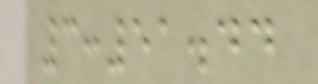3:51.44
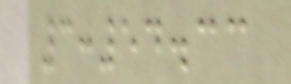3:54.33
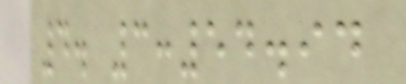4. 3:54.94
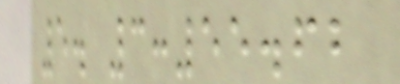5. 3:55.62
